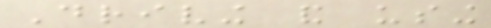Driving and using
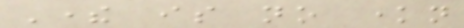There is no known
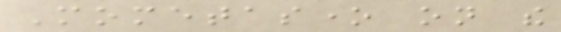Mometasone on the
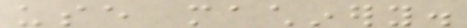use machinery.
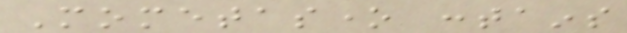Mometasone contains
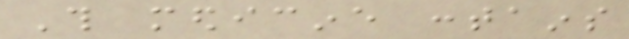This medicine contains
